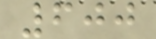600
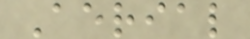Aerial
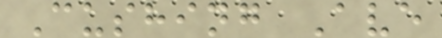Cushing Ave
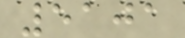5101
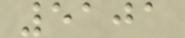5101
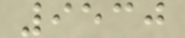9530
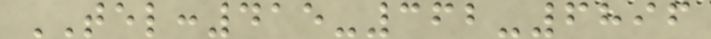TEL:415-362-6896
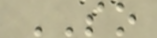SO
